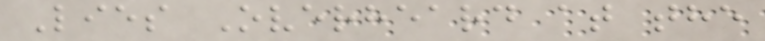Lies Overheard at the
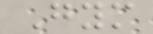Gym
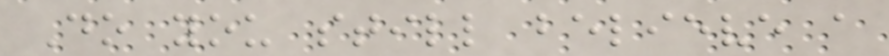Do you still believe a
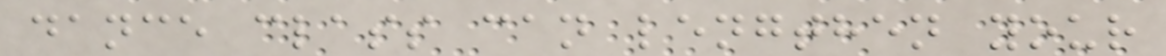dance class can lengthen your
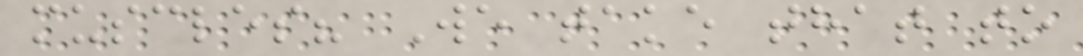muscles? We take that to
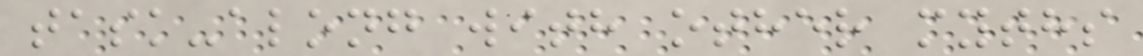task-along with other myths
